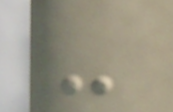-
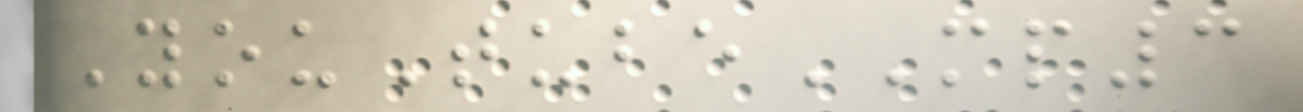YouTubeMP3
